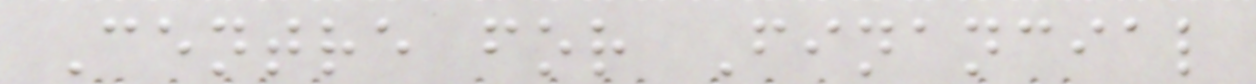Centre for Financial
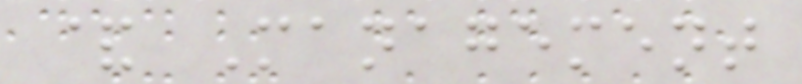& Management
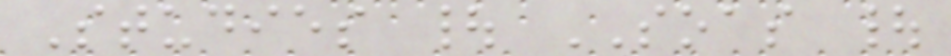Studies | SOAS |
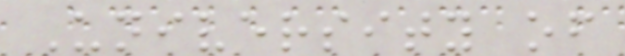University of
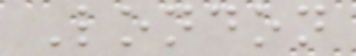London
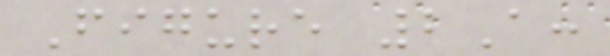Figure 2A:
